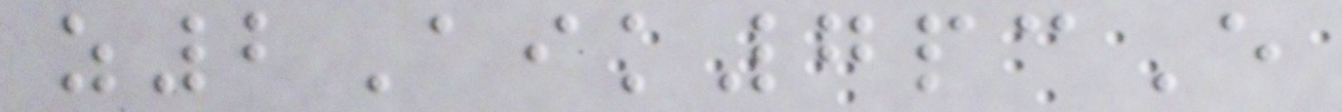z2Aik7pcE
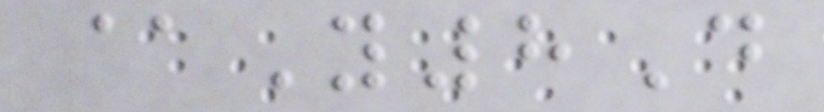@Y8D
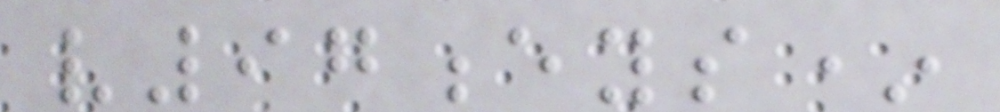v97eys*
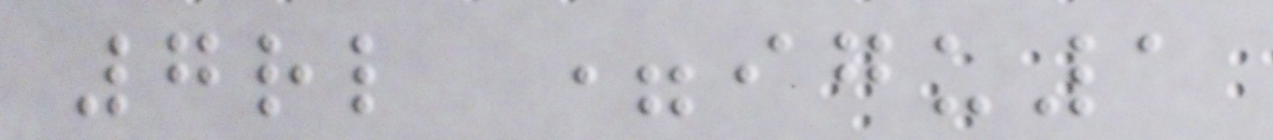7rl =igu1
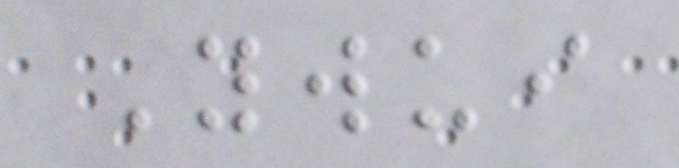Ywui
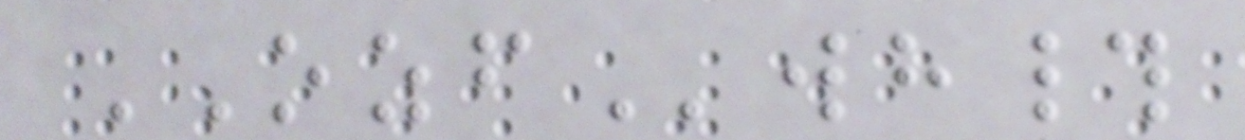OZFwh#
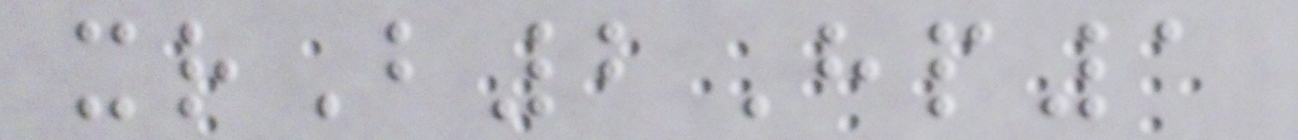xrB2Hp1
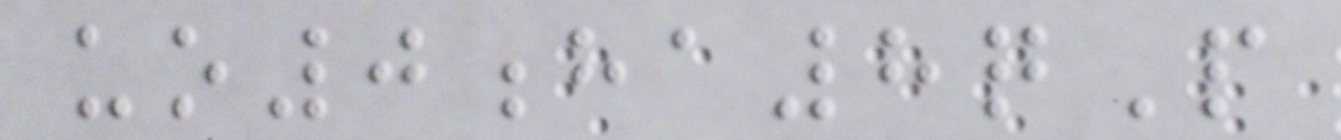uo0ha8qP
